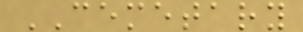CEMETARY
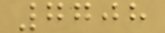7708
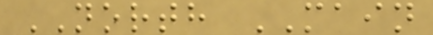NORTH MAIN
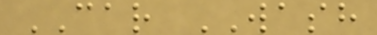CAR WASH
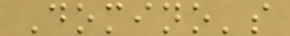Domino's
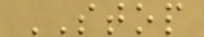STOP
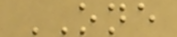ONE
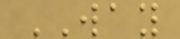WAY
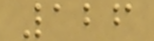126
